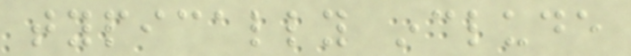typically include
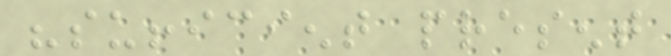"sufficient present
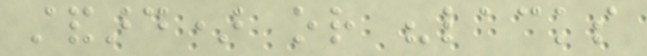standard) or "lacks
